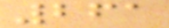261
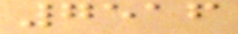7516
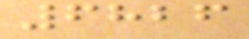6826
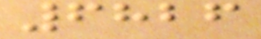6826
